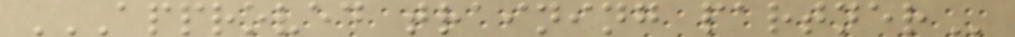APPROVED TRAINING PARTNER
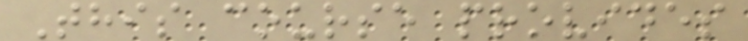This course provides
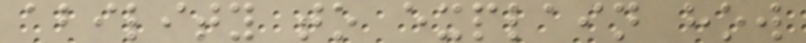ability to explain how
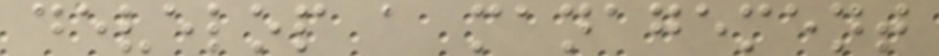develop a management
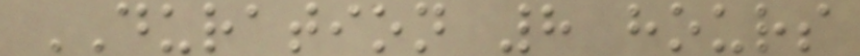DURATION 8 hours
